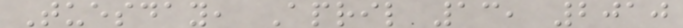Tuesday, April 13, 2010
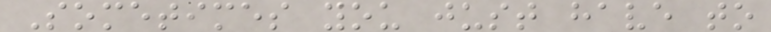Sometimes you just have to
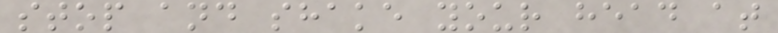stop and shake your head at
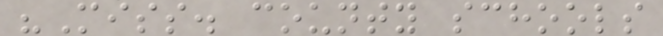"Miss. county schools
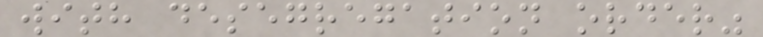with desegregation order"
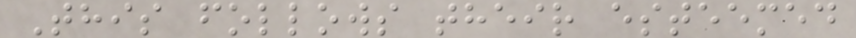This follows their esteemed
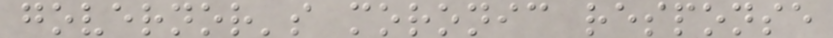governor's moronic response
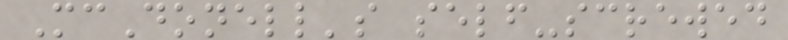McDonell's self-screwed
